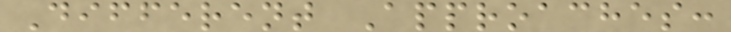Different Approaches:
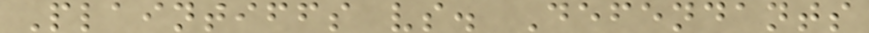Plaintiffs vs. Defendants
